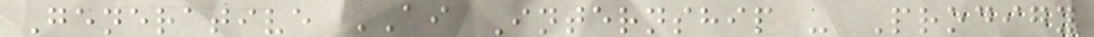Generative AI Internship - Prodigy
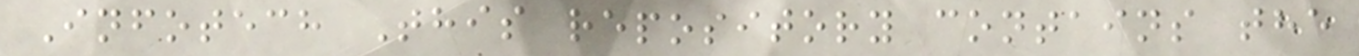Infotech This repository contains the
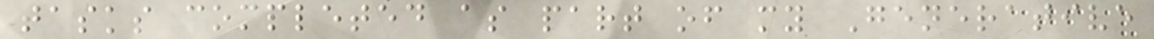tasks completed as part of my Generative
